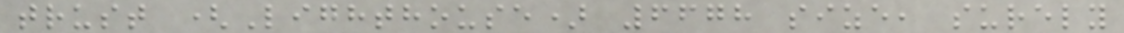trust (Lighthouse) 6678 size, surely
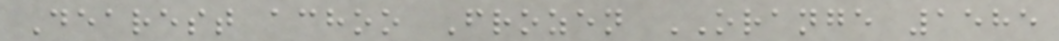Dearest achoo Frozen ORANGE 1585
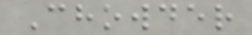Chowder
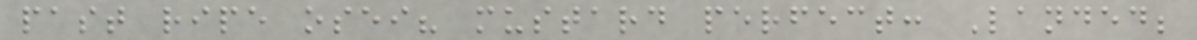past ripe osei? mustard perfect: Landed;
